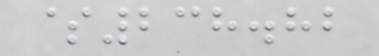$238.82
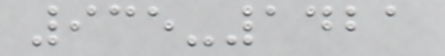935-1421
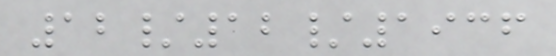12/12/1936
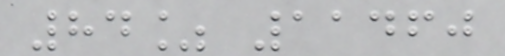84% 11460
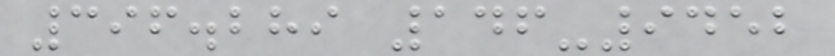396.289 146-9452
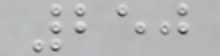250
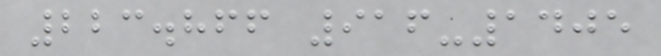223.866 916-1405
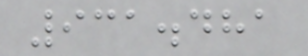931.481
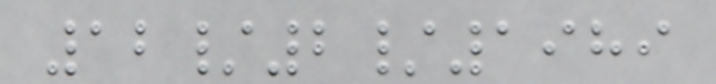12/2/1989
